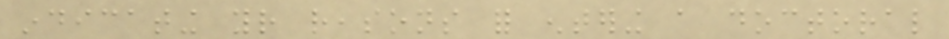indicating your reasons for entering a doctoral
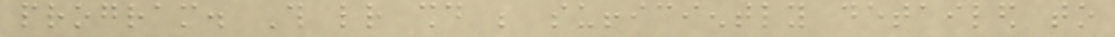program. This letter should be sufficiently detailed to
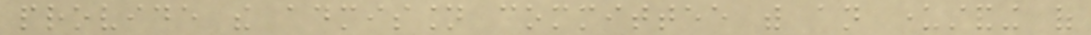provide the admission committee with an understanding of
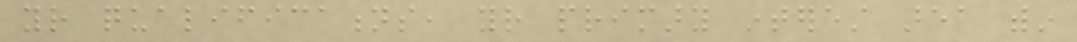your qualifications, your primary interest area within
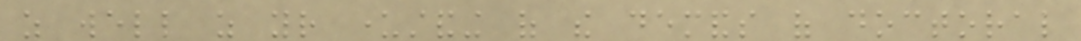as well as your understanding of the demands of doctoral
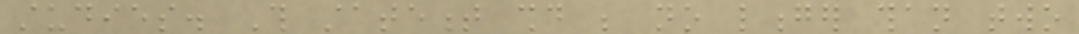studies. This statement should be no longer than two
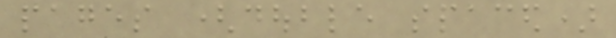pages (double spaced)
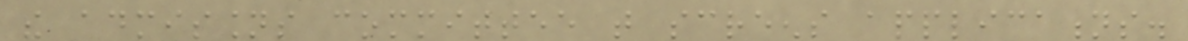the admissions committee that screens applications.
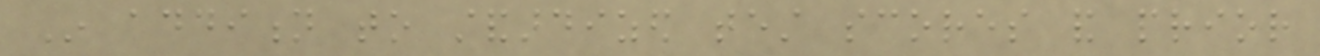In addition to standardized test scores and prior
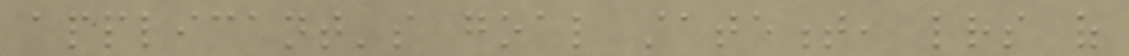applicant's goal statement, letters of
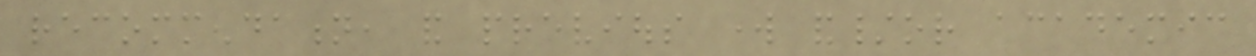recommendation, and previous work and/or academic
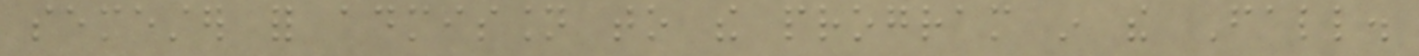semester for admission to the program in the Fall.
